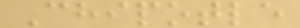Chipotle
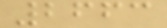2663
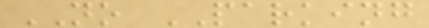NO PARKING
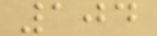104
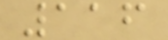116
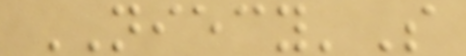NIECY'S
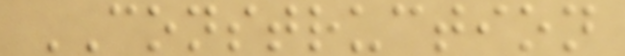CONSTRUCTION
